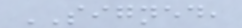SIGNED,
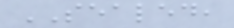SEALED,
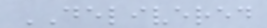DELIVERED
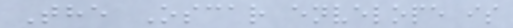The Oscar envelope is
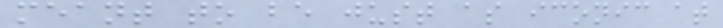meant to be just as iconic at
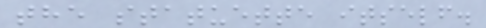the statuette itself.
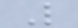L
